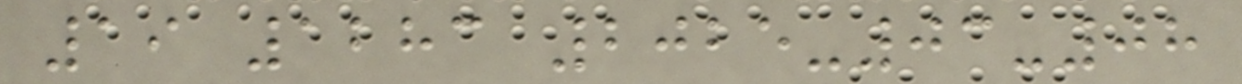19 1283 2025-03-08
